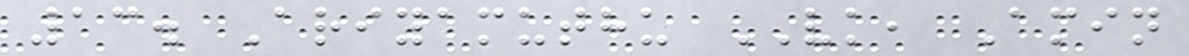13. Ariyamuthu VK, Amin
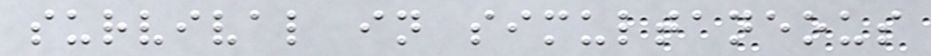survival in simultaneous
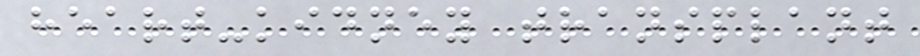heart-kidney transplant
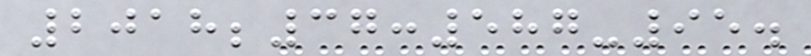2018;37:587-95.
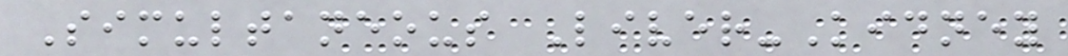Simultaneous Liver-Kidney
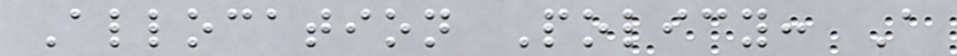Allocation Policy: A
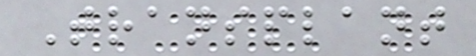Transplant
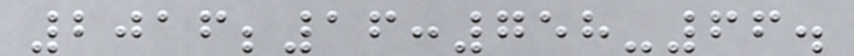2016;16:758-66.
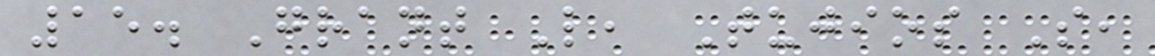15. Grant L, Tujios S,
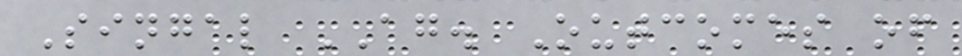Singal AG. Outcomes of
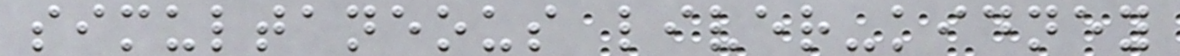simultaneous liver-kidney
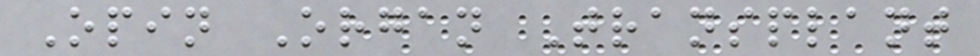Opin Organ Transplant
